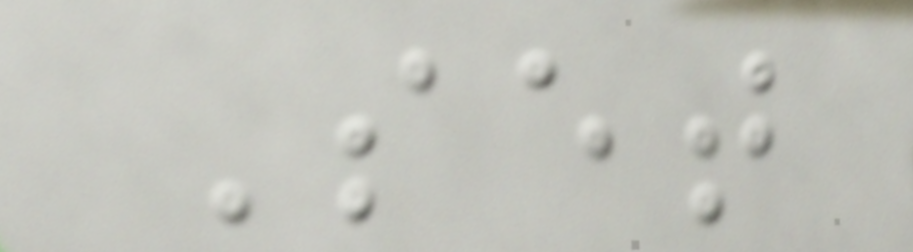Set
